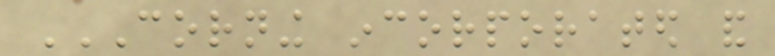CORNING INCORPORATED AND
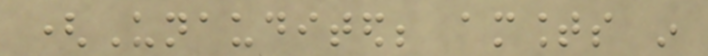(Unaudited; amounts in
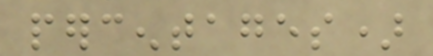percentages)
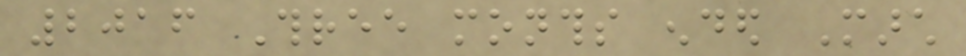2016 Three months ended March
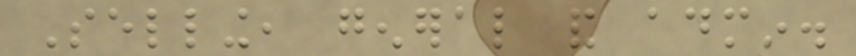Selling, general and admin.
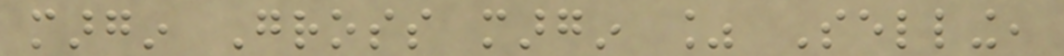margin Gross margin % Selling,
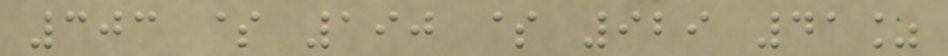303 $ 190 $ 929 41%
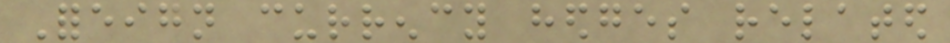Foreign currency hedges related
